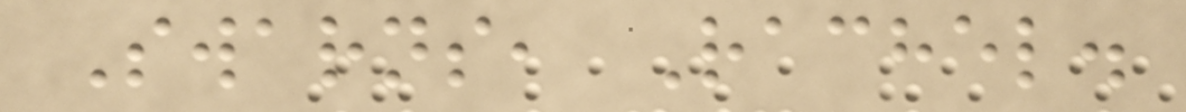Swarns, Rachel.
